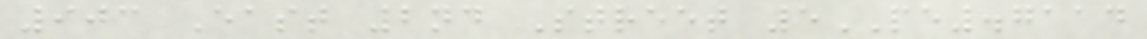903 East 2nd Street 5PE.7114
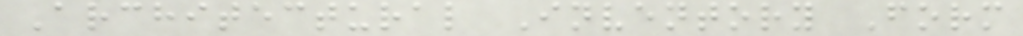Architectural Inventory Form
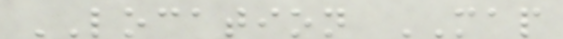LOCATION MAP
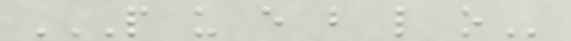P U E B L O
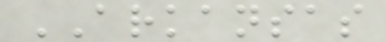ARKANSAS
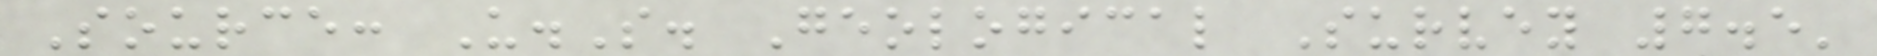Source: U.S. Geological Survey 7.5'
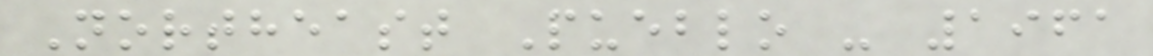Northeast Pueblo - 1961
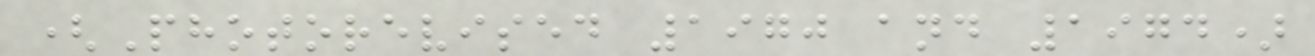(Photorevised 1970 and 1974)
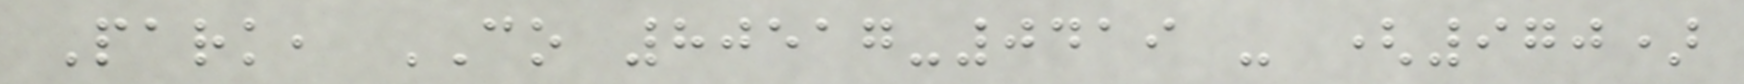Park, CO 80517-0419 - (970)
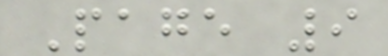Page 9
